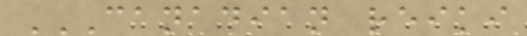CANADIAN REIKI
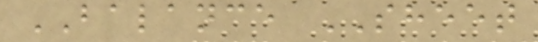BALANCE SHEET
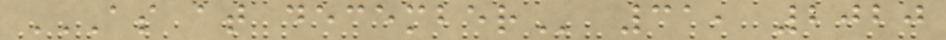AS AT DECEMBER 31, 2020
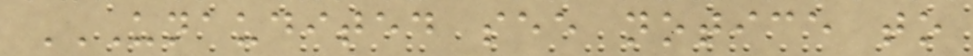UNAUDITED SEE NOTICE TO
